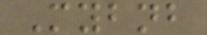Mybnb
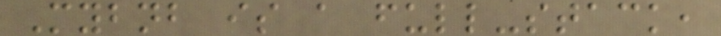Mybnb is a full-stack,
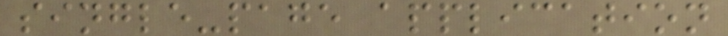single-page application
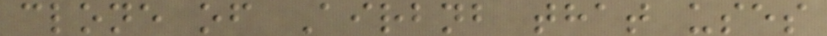clone of Airbnb that uses
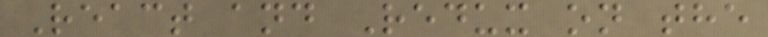React and Redux on the
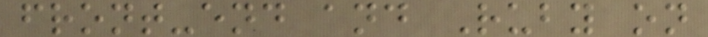front-end and Ruby on
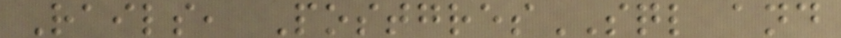Rails, PostgresSQL and
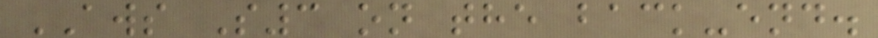AWS S3 on the back-end.
